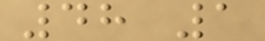48 1
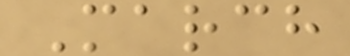March
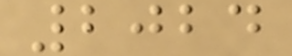2024
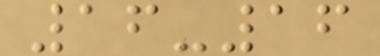16-16
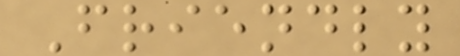Friendly
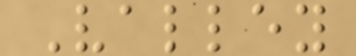Valley
